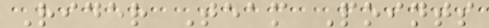Rider Team Points
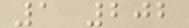1 202
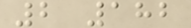2 182
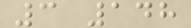3 148
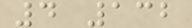4 132
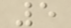5
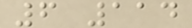6 114
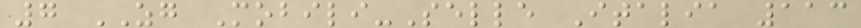7 ZG Mobili-Selle Italia 113
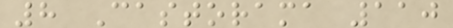8 Castorama 110
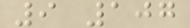9 107
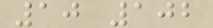10 102
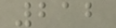212
